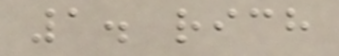1. rich
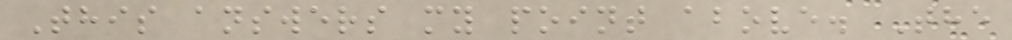This answers my point above. The
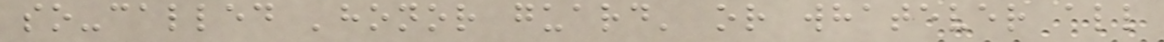so-called 'honor guard' or whatever all
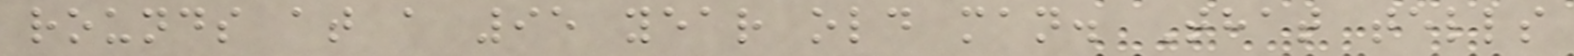rounds at a 95 year old man. That tells
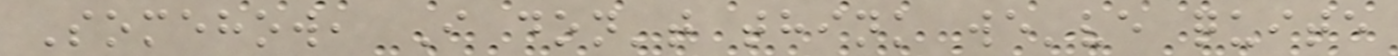Somehow, I don't think we've quite
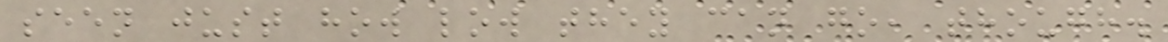seen just how low they can go, though.
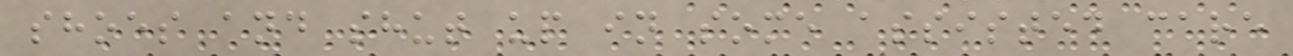shoes and shut up in some assisted care
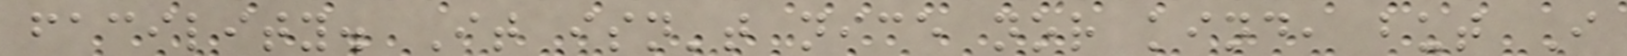facility. It isn't nice nor kind, but I
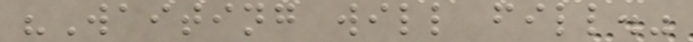"Waiting will fill."
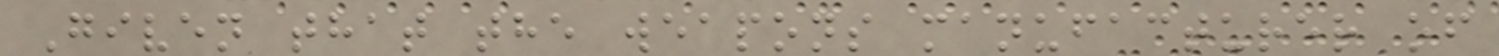Given that the weapons manufacturer of
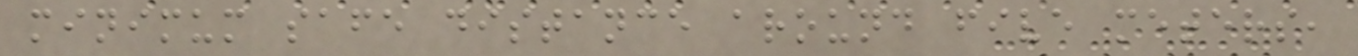minimum safe distance around five meters,
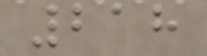218
